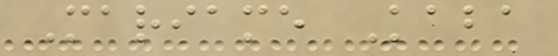Mariame Kaba
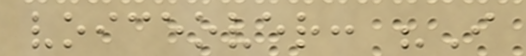voiceover: "I
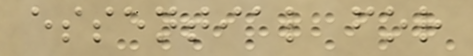essential for
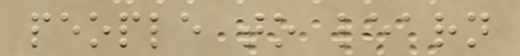people to learn
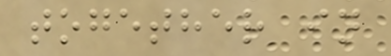together in
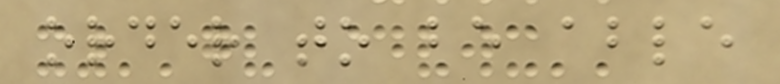order to be able
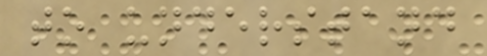to understand
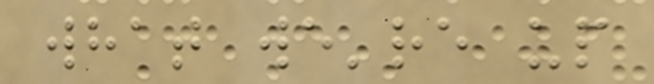what we're up
